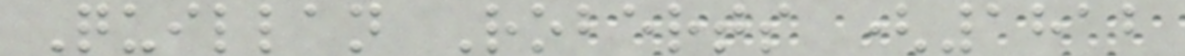Quillan Roberts (1812
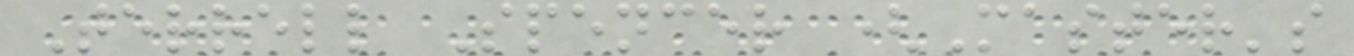Terrell Spencer (Master's
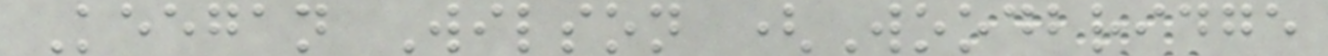Keegan Wilson (Woodbridge
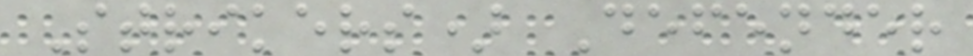Strikers) Defender
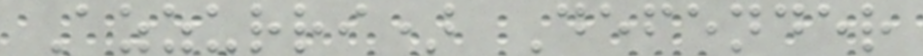Azzurri) Defender
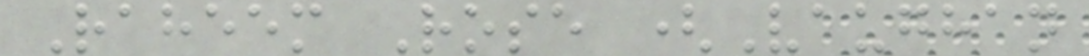Raheem Rose (Vaughan
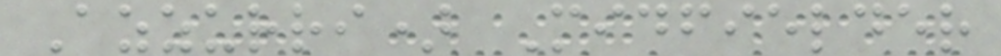Azzurri) Midfielder
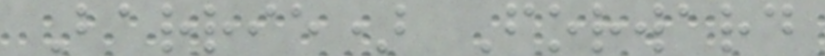Barrie) Forward
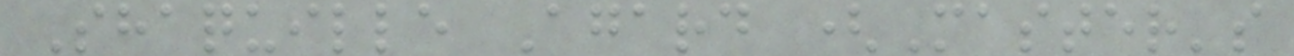Shaquille Agard (Master's
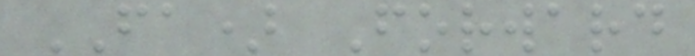FA) Forward
